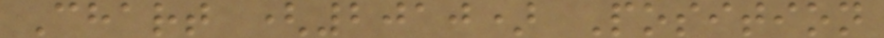Chart (2010) Position
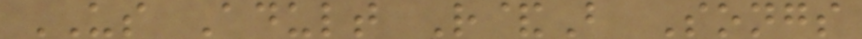US Adult R&B Songs
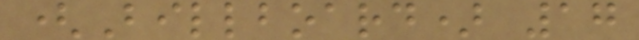(Billboard) 17
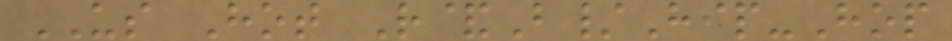US Hot R&B/Hip-Hop
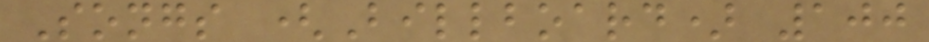Songs (Billboard) 100
